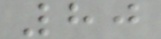80
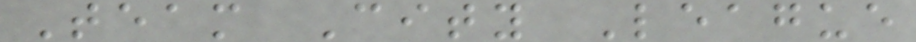Team City League
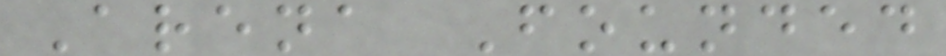Arena Founded
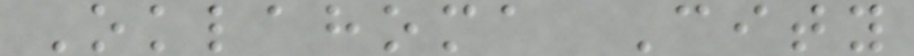Oklahoma City
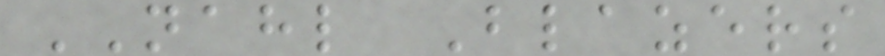NAHL Blazers
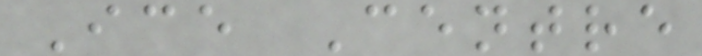Ice Centre
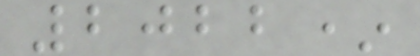2022*
